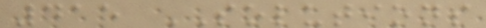415 SOLUTIONS
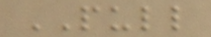PULL
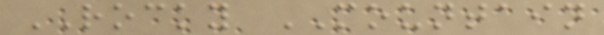ROCKY MOUNTAIN
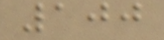100
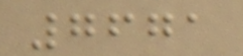7671
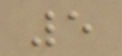5
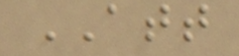ATT
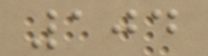104
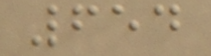654
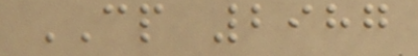CP 2987
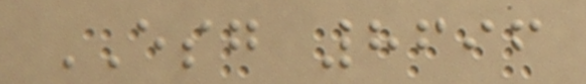ESG 8696
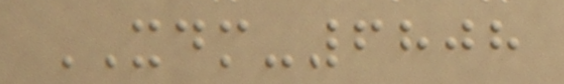XDM-6808
